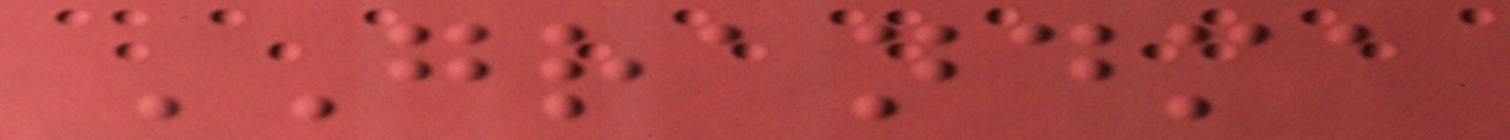GRANDMA
